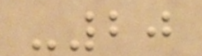-20
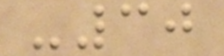-30
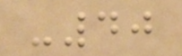-40
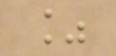%
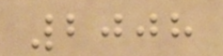2008
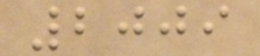2009
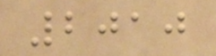2010
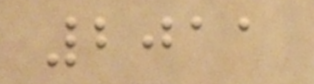2011
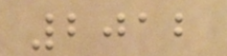2012
